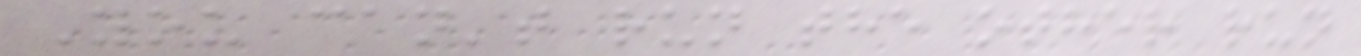You can't run the other run
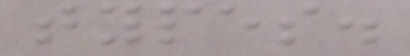types.
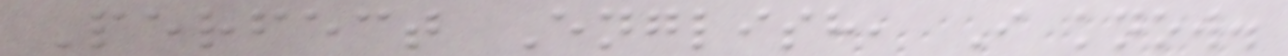Perfect English, I know.
